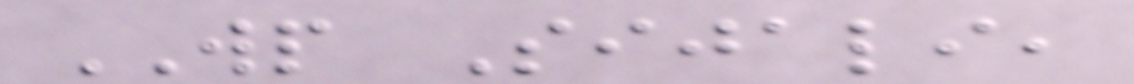WP Sijali,
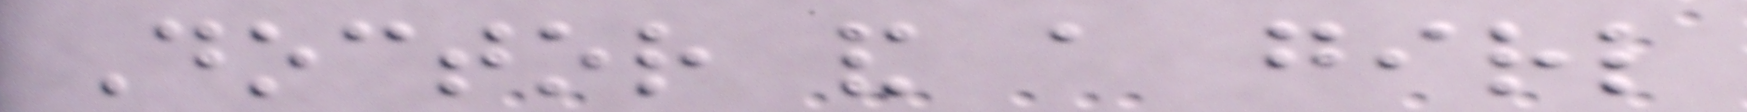Doctor and a girl
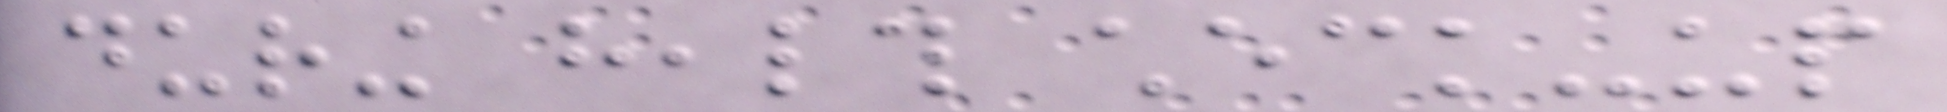during health check-up
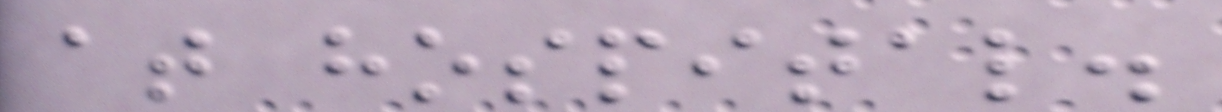at hospital.
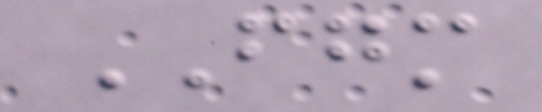FGM
